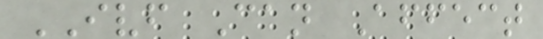IVF Can Affect
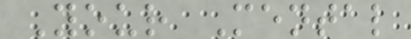Your Mental
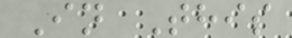In This
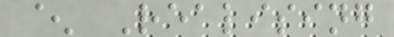^ Realising
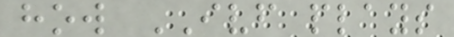how IVF plays
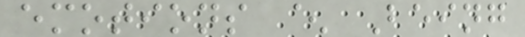emotions ^ Being
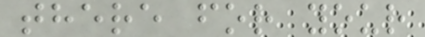there for your
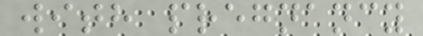with pregnancy
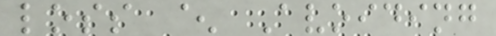loss ^ Avoiding
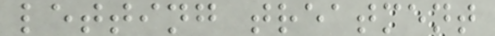letting treatment
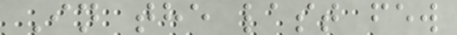In the last few
